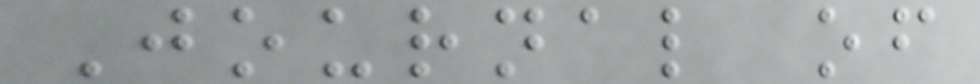Journal of
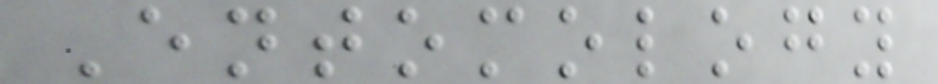Entomology
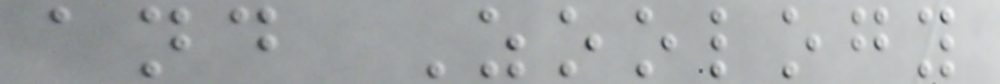and Zoology
